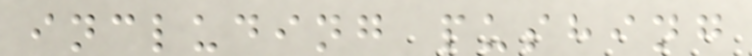including pushing
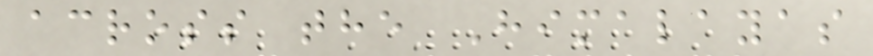across the Himalayas
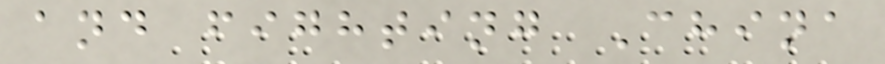and fighting China
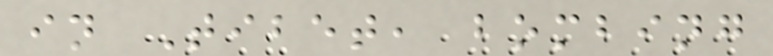in Tibet, bombing
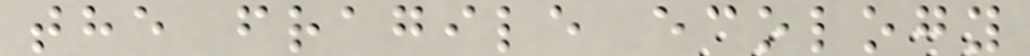the fragile ecology
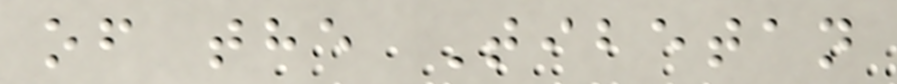of the Tibetan
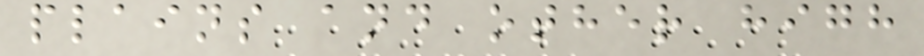plains and other high
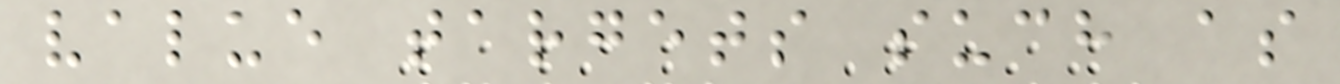value targets such as
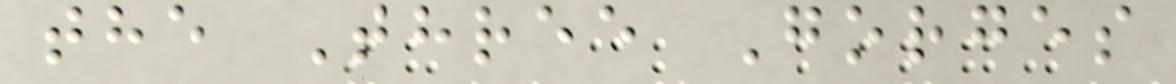the Three Gorges
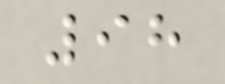98
